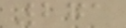271
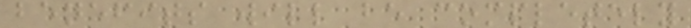benefits will be completely
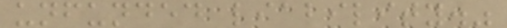unfunded liability."
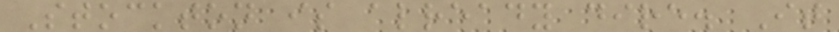Stockton is already dire. It
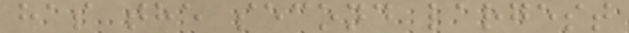has the second largest
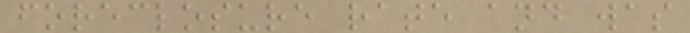foreclosure rate and was
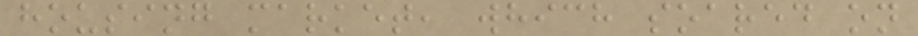housing market, which soared on
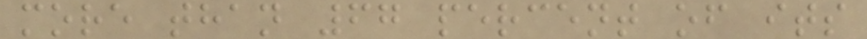more than 67 percent of its
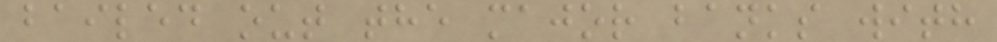bailed out the major banks with
